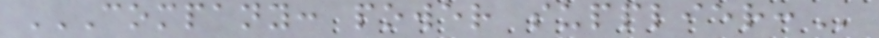COMPANY: POWER SUPPLIER:
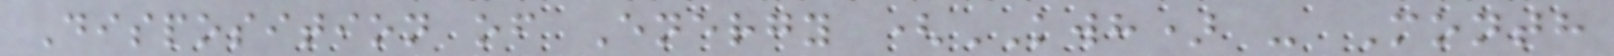Disposition of Energy (KWH) - Month
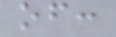of:
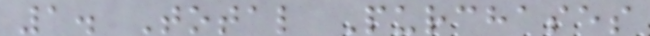1. Total Purchases
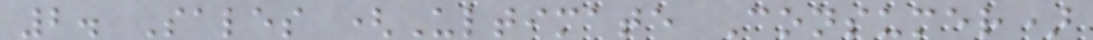2. Sales (Ultimate Consumer)
